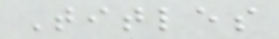Titles
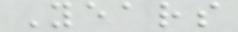Years
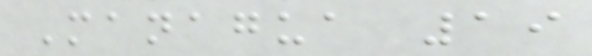Managua 19
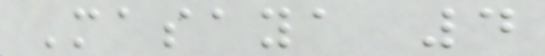Masaya 4
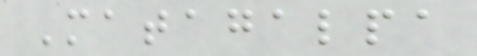Matagalpa
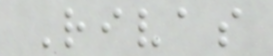Rivas
